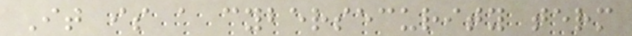It is a cybersecurity term
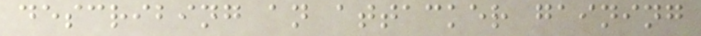describing an attacker gaining
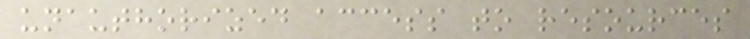unauthorized access to resources
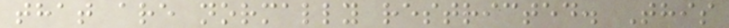that are normally restricted. This
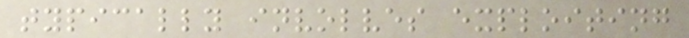typically involves exploiting
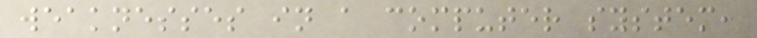weaknesses in a computer system,
